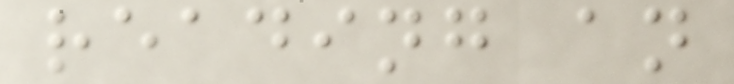reading an
